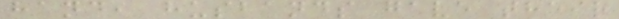hand, husbands gave their
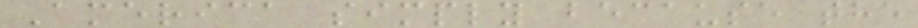America simply because the
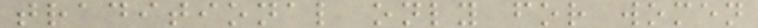traditional only for women
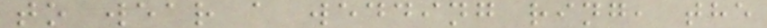to wear a wedding ring, the
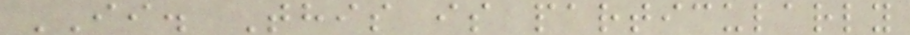II. This is particularly
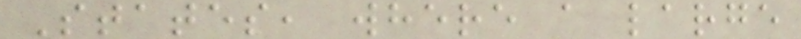States, where a large
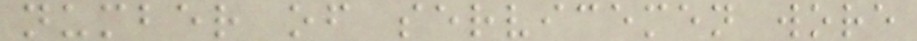number of servicemen wore
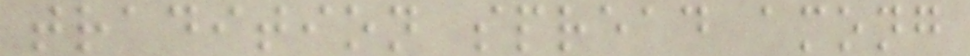tradition spread among
